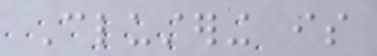Clustering is
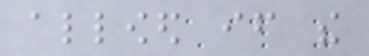allowed if the
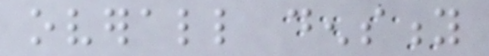overall density
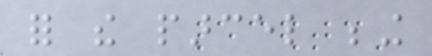for the parcel being
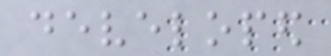developed
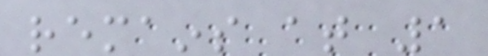remains at 1
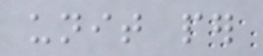unit per
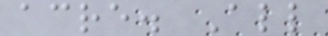acre. All
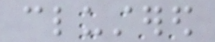clustered
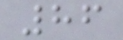86
